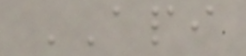API
